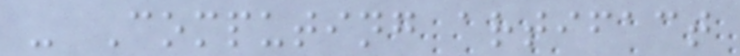- Computing artifact
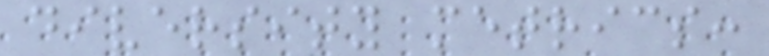diversity metrics:
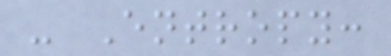- Entropy:
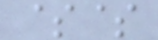$$
